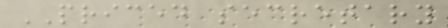PRICED secretary
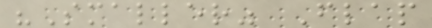"Smaller" Flap
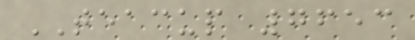TEACUP 7653
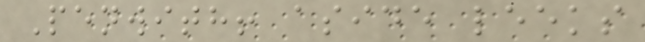Penwith! aside leeks
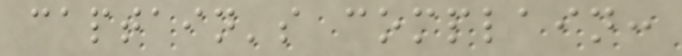captain's complain:
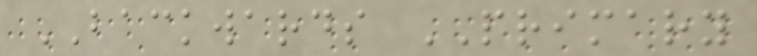BACKWARDS PRIMARY
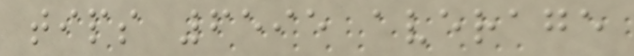tips 6595 average
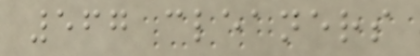567 cleaners
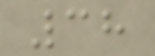38
